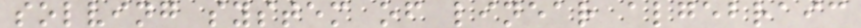solving system of linear algebraic
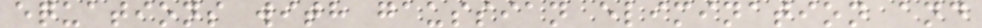equations with gaussian elimination and
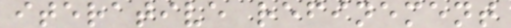iterative refinement
